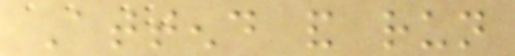Attend and run
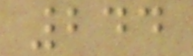244
